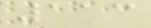113
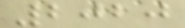2020
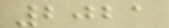2021
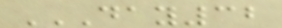DAY32
